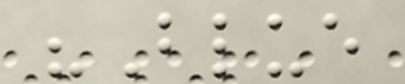"Blue
